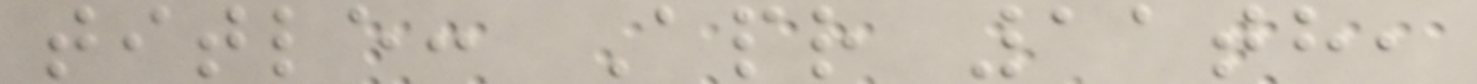title: Apr 11th,
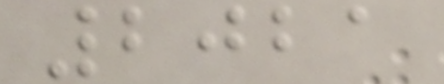2021
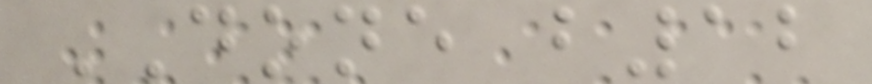DONE b12
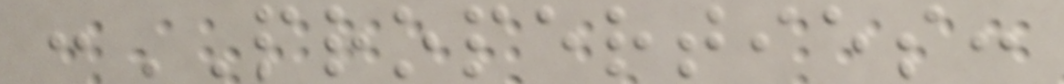:PROPERTIES:
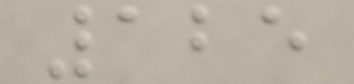125
